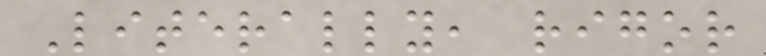Literally, rigor
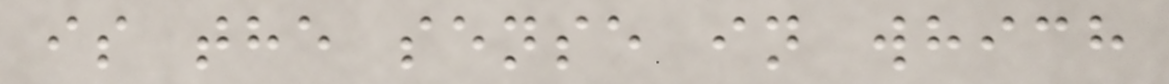is the sense in which
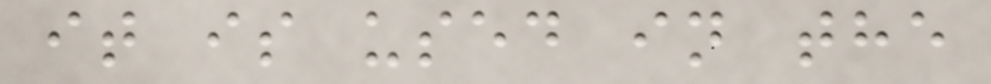it is used in the
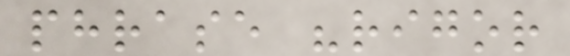phrase "rigor
